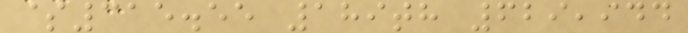$315.55 189th 629,944
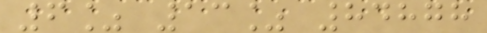6% 13% 84878
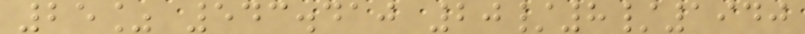25% 543.410 20/8/1940
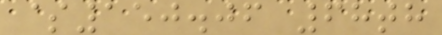$150.06 68th
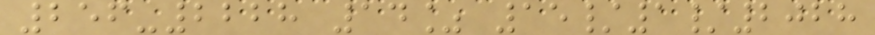256-2228 14% 15/1/2028
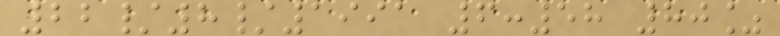22/8/1991 6:58 80%
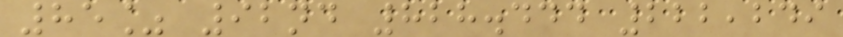85% 92nd 828.444 222,249
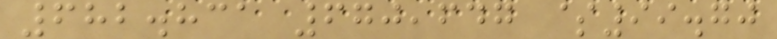682.831 670,647 $99.70
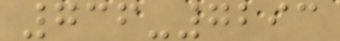736-7293
